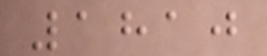1810
